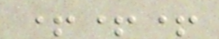+++
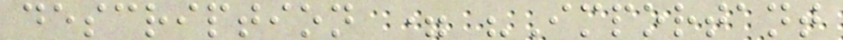description = "Important
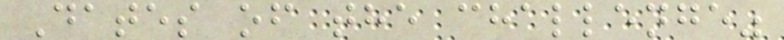Dates of the challenge"
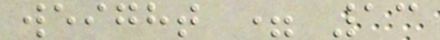weight = 13
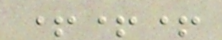+++
